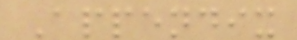Appendix
